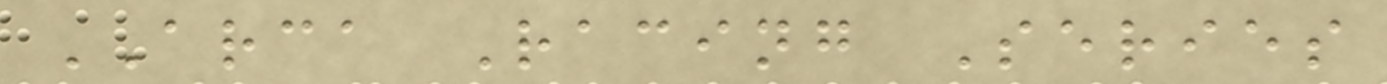ARCA Racing Series
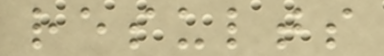results
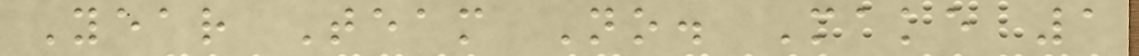Year Team No. Make 1
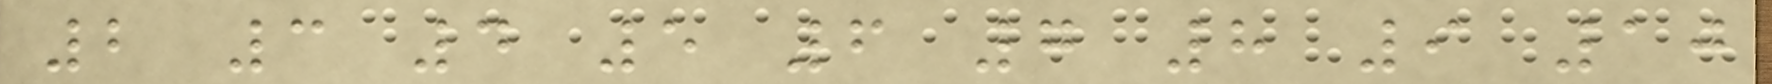2 3 4 5 6 7 8 9 10
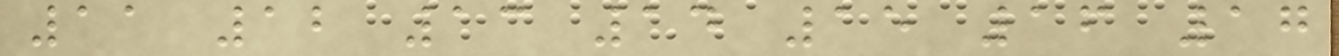11 12 13 14 15 16 17
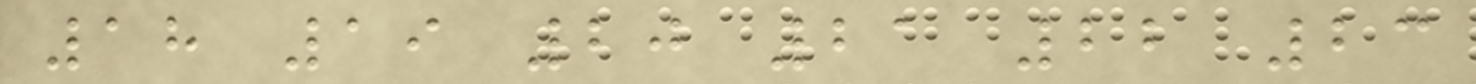18 19 20 21 22 23
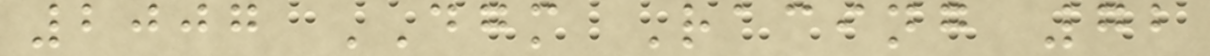2007 DGM Racing 72
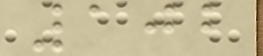102
